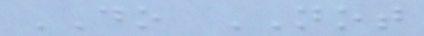DO NOT
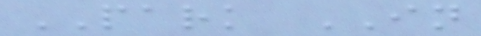PARK IN
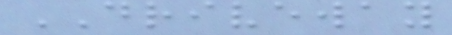DRIVEWAY
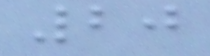20
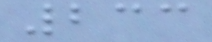233
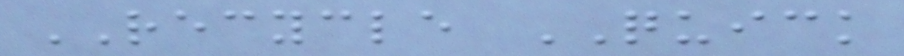RECYCLE QUICK
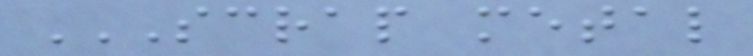SCRAP METAL
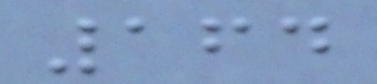164
